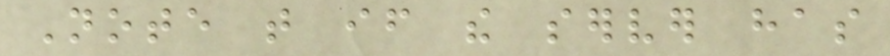Note that if the server has
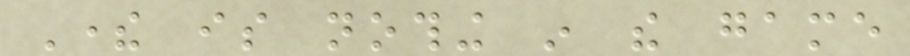There is nothing in the game
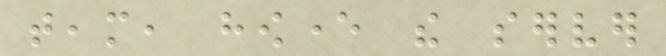team, however the server
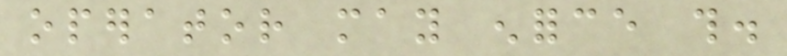operator may enforce this.
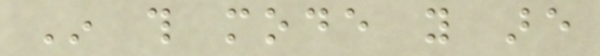In this mode you are
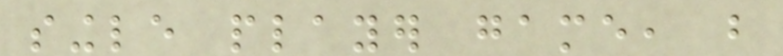single player game, but
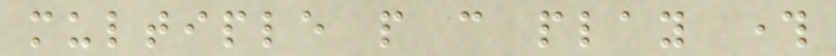multiple people can play through
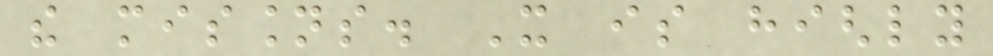the missions. It is highly
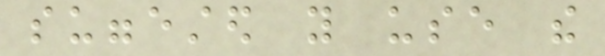suggested you use the
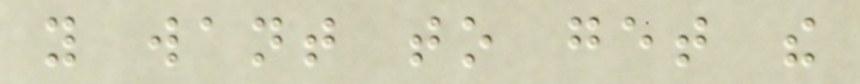you want to get the
